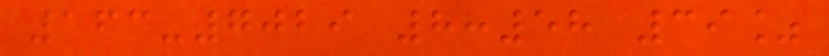163-7029 8:58 39%
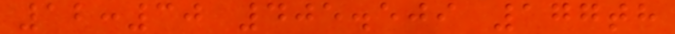12:30 405.509 177th
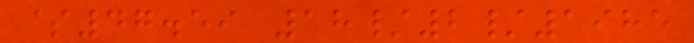$47.59 18/2/1985
